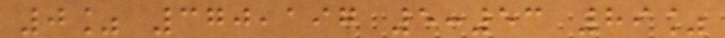0% 370,197 5:53 89%
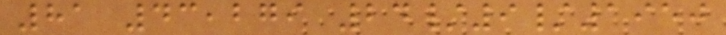81 43,279 24/9/1950
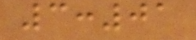3:01
